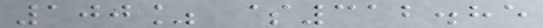100% $312.85
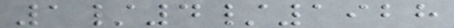1/4/1928
